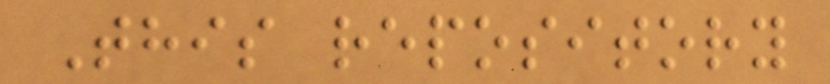This repository
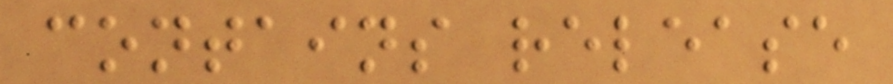contains release
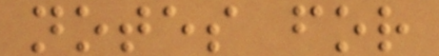notes for
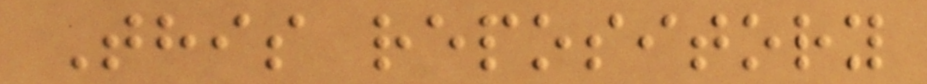This repository
